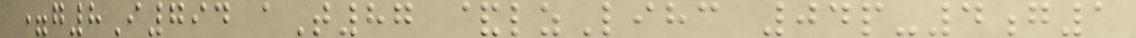=g8I794 aT87 &lzLihc 04p-4g1
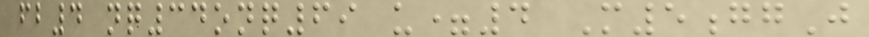fb4 nq34onq69 u=4 M5ggJ
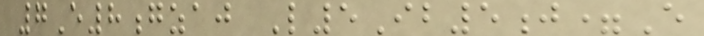7E8gzaj L5Ib5j=E
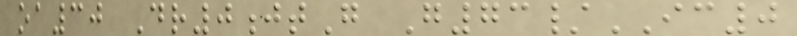oa30 Dr0jtG G73/IC0
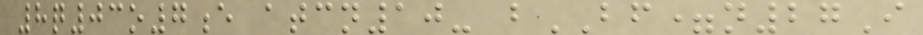8q03o7e atcn10- bBF=n27I
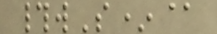#wS*@
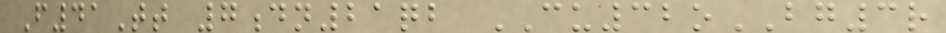F41Tt 7dn21qb CU32oBG3r
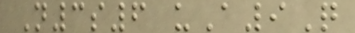N3s6 uA9Q
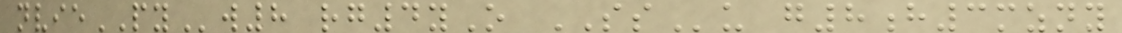nviePYw8 rg4yO SSu g8h3mzny
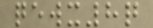qewx8q
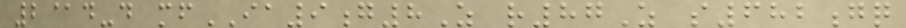2@d-d mfIA9g8Z r87Z s682gq
